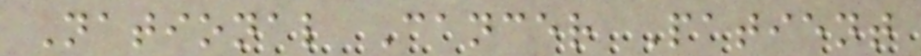National Cancer Patient
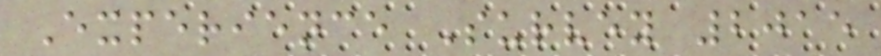Experience Survey 2015
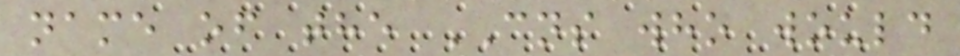name of the CNS who would
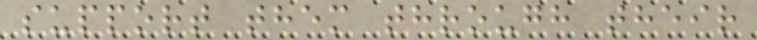support them through their
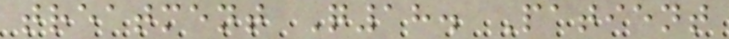treatment Q18. Patient
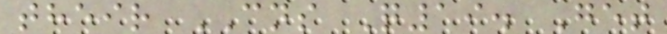their CNS Q19. Get
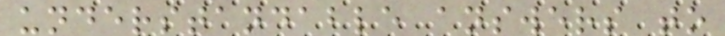understandable answers to
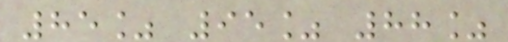85% 95% 88%
